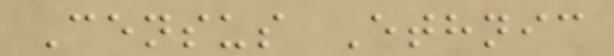Census Ethnic
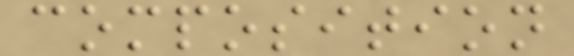composition
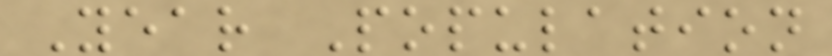Year Population
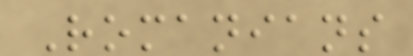Romanians
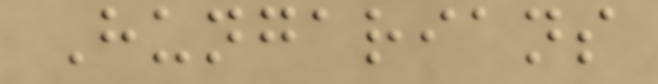Hungarians
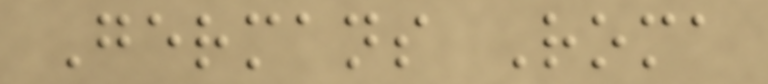Germans Roma
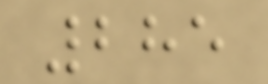285
